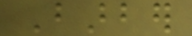Barber
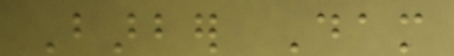Barber Dam
